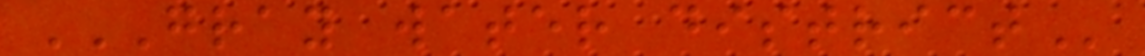GRAY WATER DISTRICT
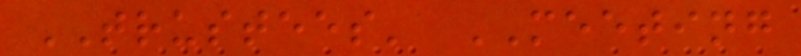TRUSTEES' MEETING
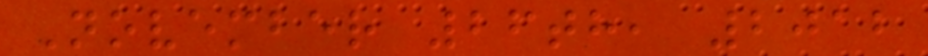November 26th, 2012
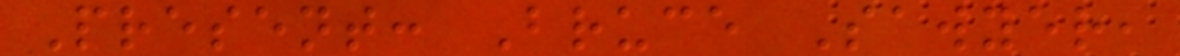Present: Bruce Sawyer,
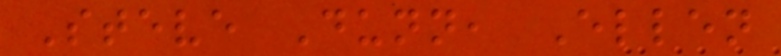Steve Dunn, Ellen
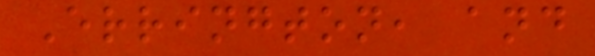Errington, and
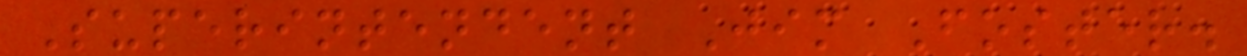Superintendent Jim Foster.
